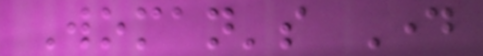Woman's Day
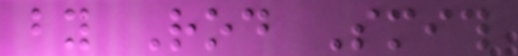by Rod Smith
